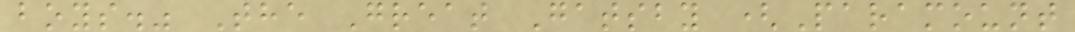boys." The Great Gatsby (Paramount
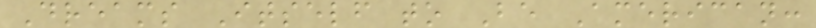Dreams Itself to Be American:
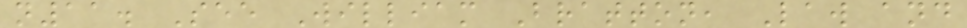n11. See William Bratton, Law and
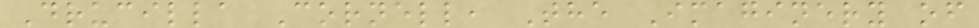Drucilla Cornell, The Imaginery of
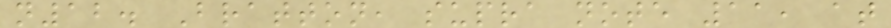n12. Bratton, supra note 11, at
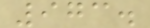973.
